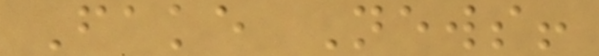Fake News!
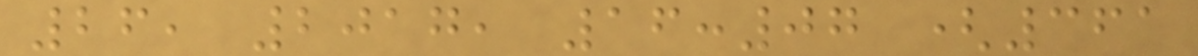26, 2017, 16:07 (361
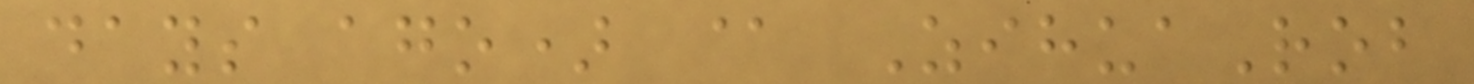days ago) @ ZihuaRob
